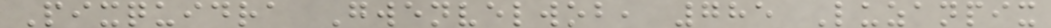Pixquidra Gwenvelwob, 785 Luzanpix
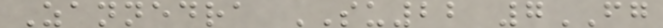Zannedra SU22 7FG
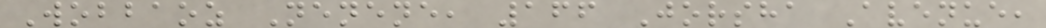Wobbaoz Nenene, 166 Jorsha Avenue,
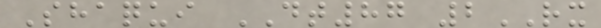Shaqui DT87 2RX
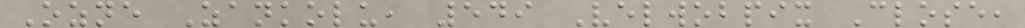Ozne Zankolu, 549 Velwobpix Close,
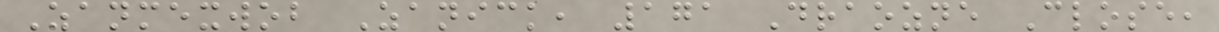Zanmexwob Zanick, 171 Draozne Close,
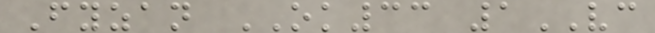Fyzan OK33 1VC
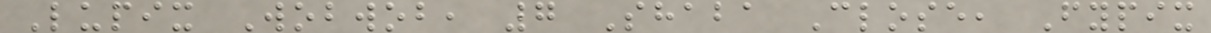Lupix Wobwob, 7 Shaba Close, Fypix
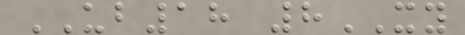UB18 8XY
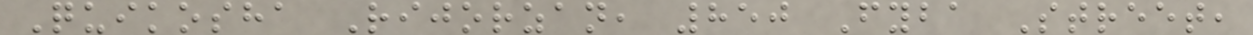Quikosha Rijorzan, 850 Fyba Street,
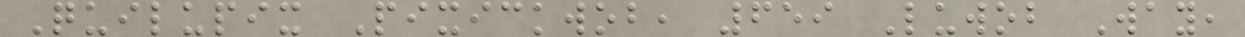Quilupix Pixickwob, 659 Luwob Way,
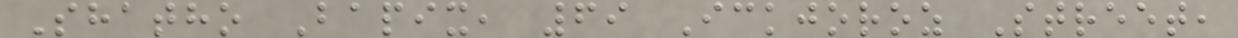Shatho Bapix, 69 Ickjoroz Street,
